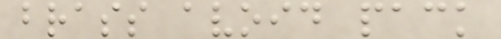brass avoid pack
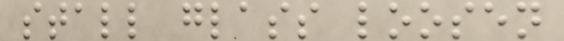stall glass loosen
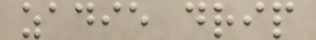zadie drip
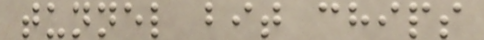tunnel bit chips
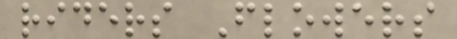riders Flowers
